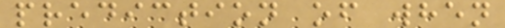prediction of when
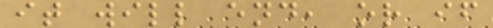it will end, or if
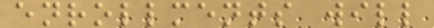enrollments will
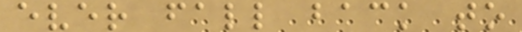ever fall back to
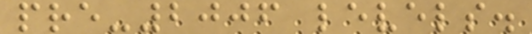pre-2006 levels.
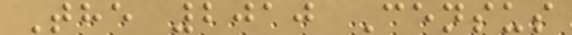The 2010 Census
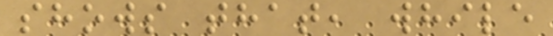shows that, while
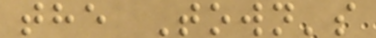the Town's
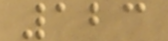123
